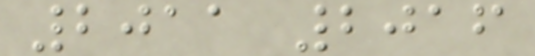2011 2016
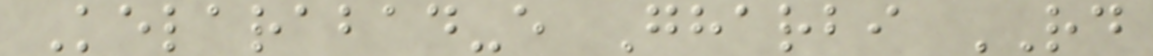Kelarabad-e Gharbi RD
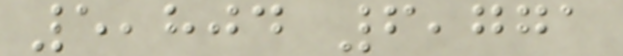5,804 6,771
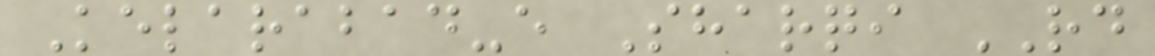Kelarabad-e Sharqi RD
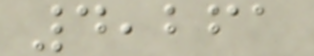4,261
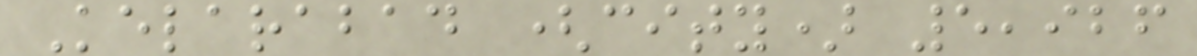Kelarabad (city) 5,926
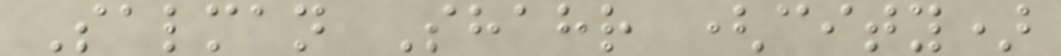Salman Shahr (city)
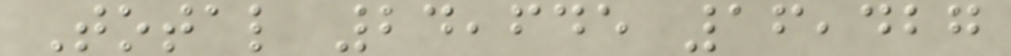Total 24,645 16,427
